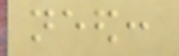need:
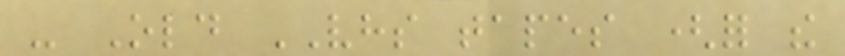- Old VHS tapes (for the
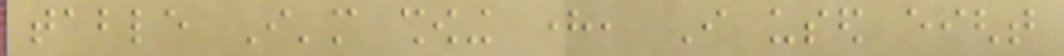table I'm showing here, I used eight
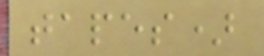tapes)
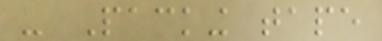- Packing tape
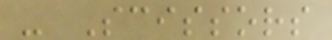- Scissors
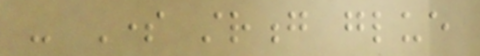- Some strong glue
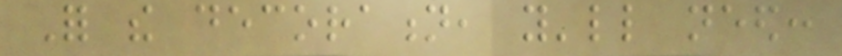For the decoration, you'll need:
